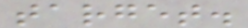target.
